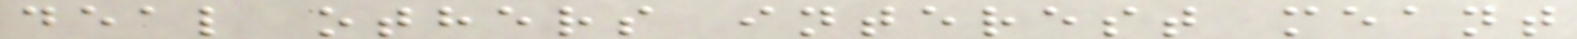deal others interest meant
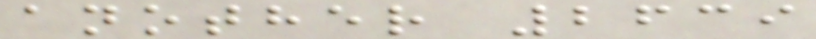another 2639
